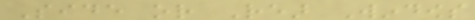Side or Rear Windows
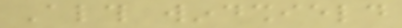Although windshield
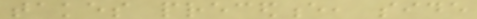takes precedence, side
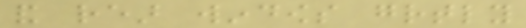and rear windows greatly
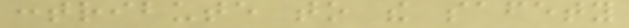contribute to the safety
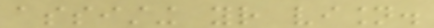assisting your vision.
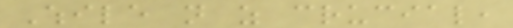While not as crucial,
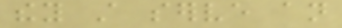they still serve an
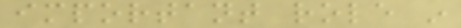important role in
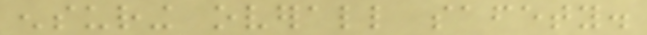ensuring overall safety.
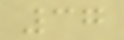37
